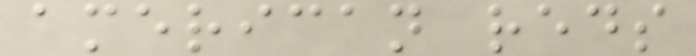american reds
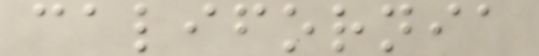california
